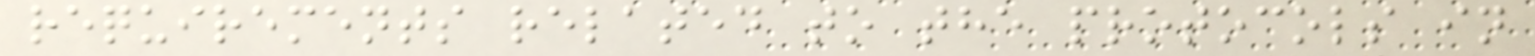requirements related to the protocols in
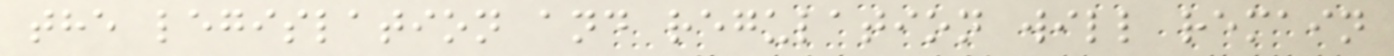the legislation and regulation will remain
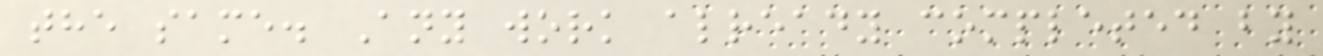the same. Any work already completed by
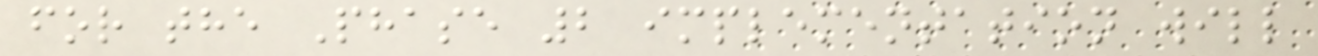for the Phase 2 implementation will
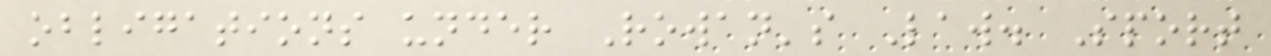obligations under Rowan's Law. Sport
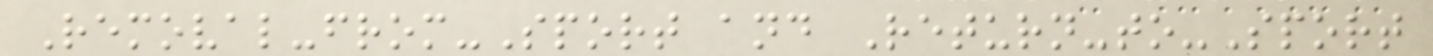Removal-from-Sport and Return-to-Sport
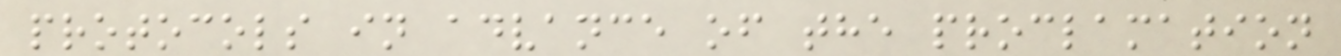protocols in advance of the proclamation
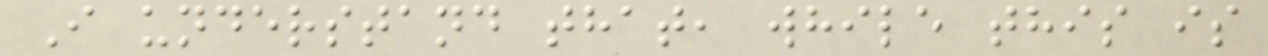I understand that, while this is
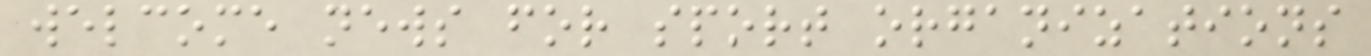welcome news for sport organizations
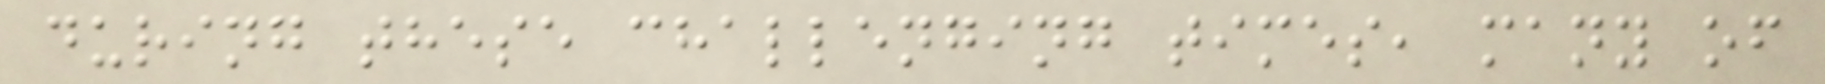during these challenging times, many of
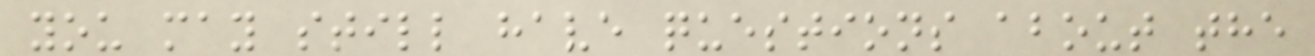you may still have questions about the
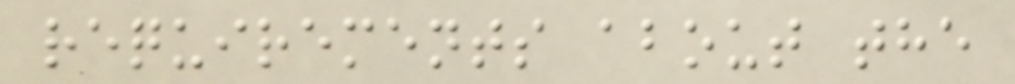requirements about the
